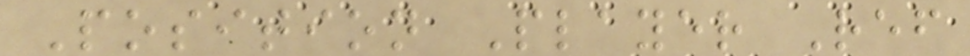Position Player Ref
